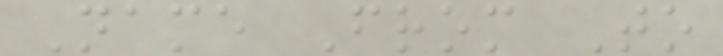Name From To
